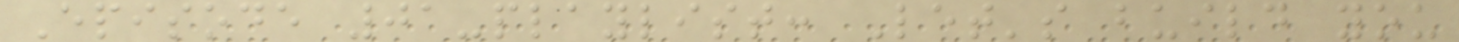Episode 01-playlist: Let's build you
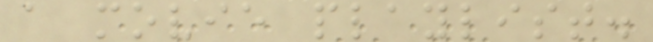a movie playlist.
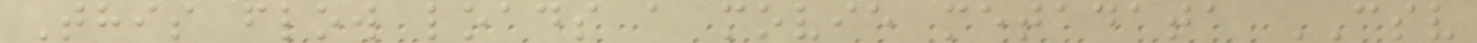This flow loads a movie metadata CSV
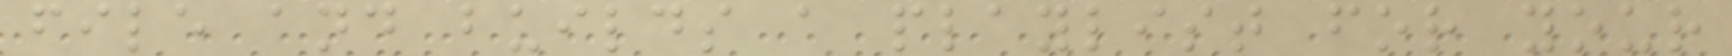file and builds a playlist for your
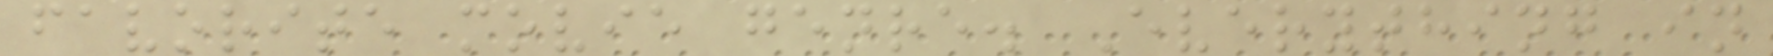favorite movie genre. Everything in
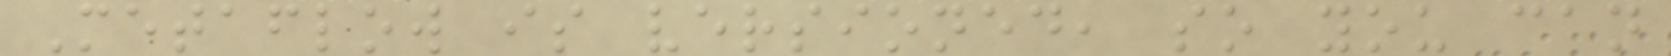Metaflow is versioned, so you can
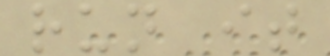run it
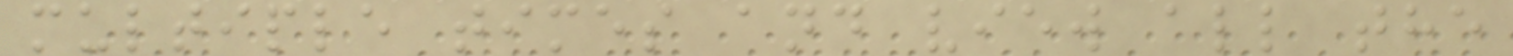multiple times and view all the
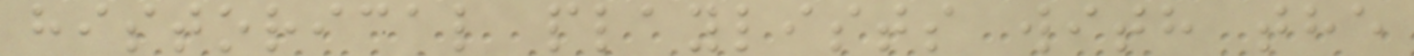historical playlists with the
